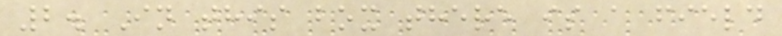2. In this box there is a field
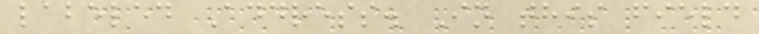labeled Address. In this field
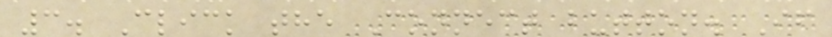3. Click the Connect button. If
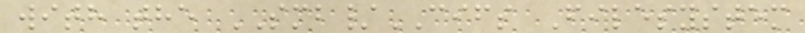with the SMB/CIFS Filesystem
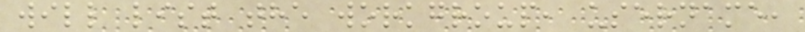will list the workgroup, username,
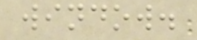window.
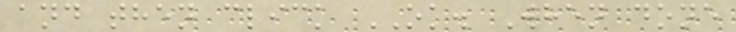and then click OK. When done
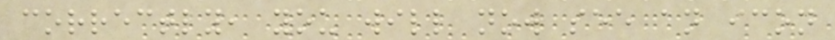correctly, you will now see an icon
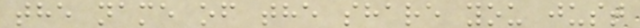the name of the share you just
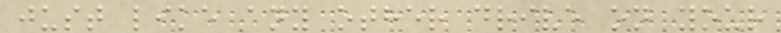just like any other drive on your
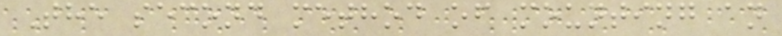The second method of mounting an
